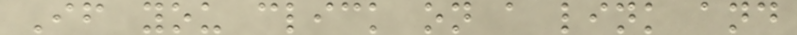If you click on a link and
